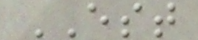EST
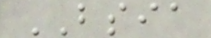BSIA
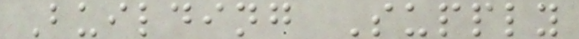Building Supply
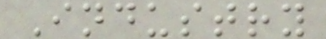Industry
